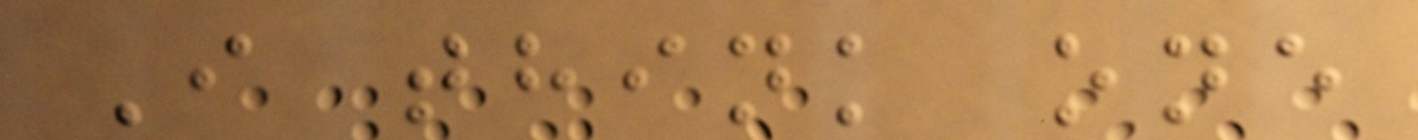I think one
